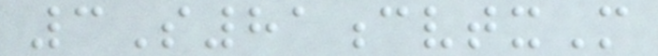3S81cvtxM
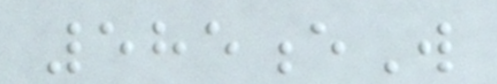585eW
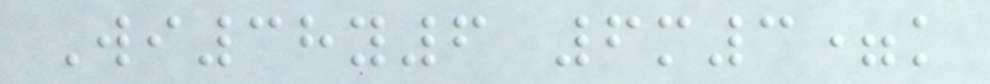Wi38y6 6m3=k
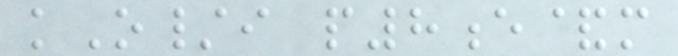kO/i p8e&m
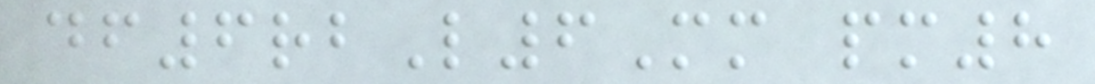df6rbL6Mm pm8
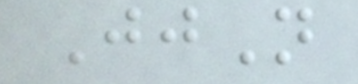JjN
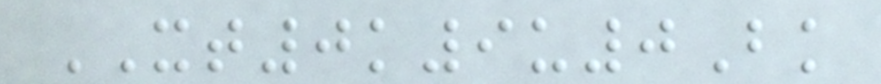XT0k9u0Bk
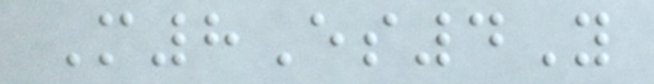M8Es4Y
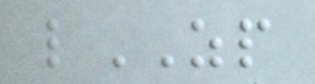lZP
